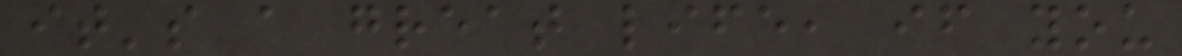it's a great life, if you
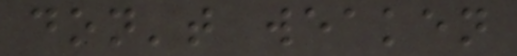don't weaken
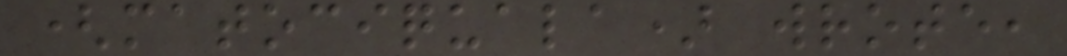(matociquala) wrote,
